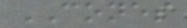CONES
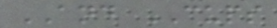AND CUPS
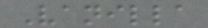Vanilla
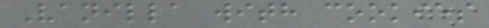Vanilla with cookies
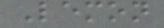Lemon
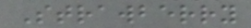Strawberry
